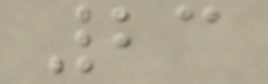23
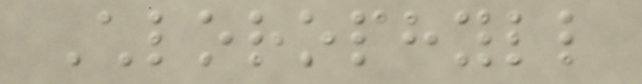Chlorophyll
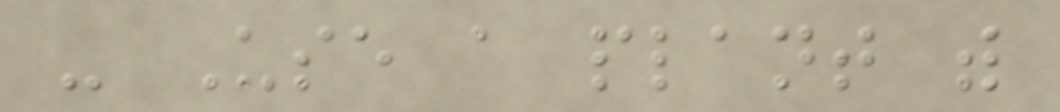- Use a plant with
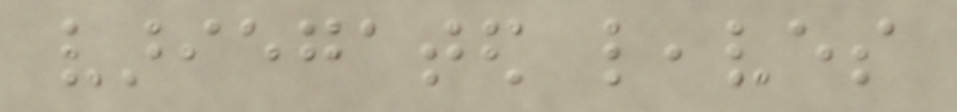variegated leaves
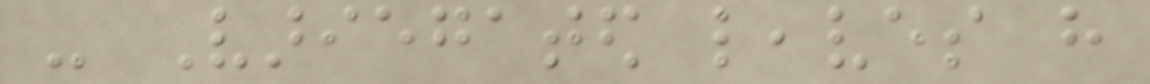- Variegated leaves have
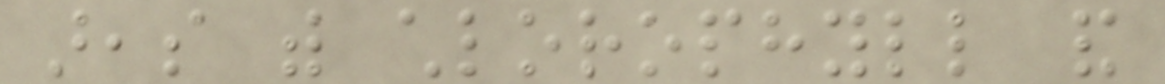areas with chlorophyll and
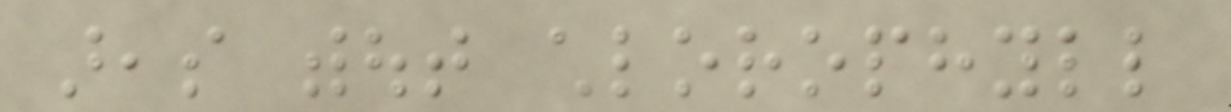areas without chlorophyll
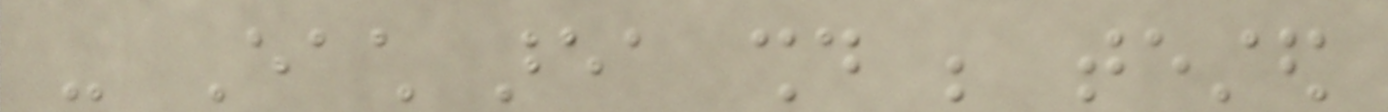- Each area should be tested
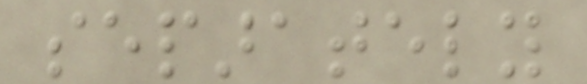separately
